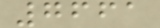7661
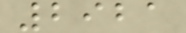2921
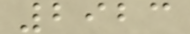2923
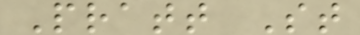Pratt St
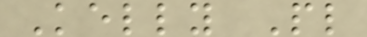Kelly Pl
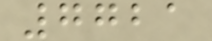7721
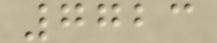7723
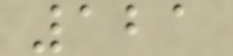121
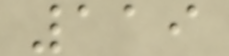119
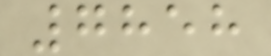7858
